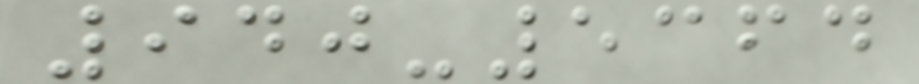940-5364
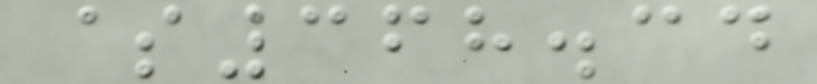$368.34
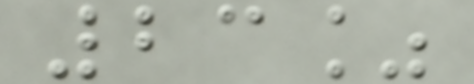23%
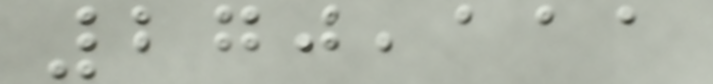270,111
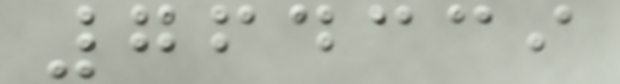764339
